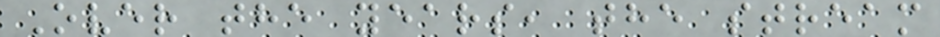Over the years, the stream
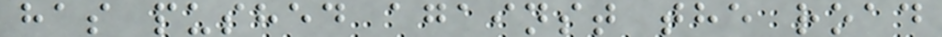has pushed against the road
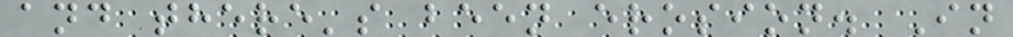and there's been erosion. In
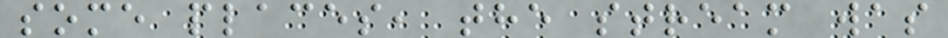some places, the stream was
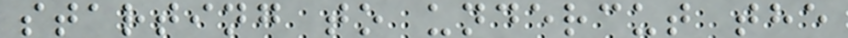starting to undercut the
